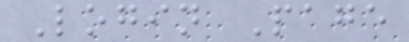Login Page
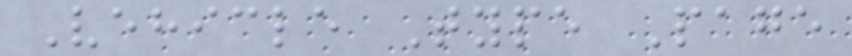Vehicle Type Page
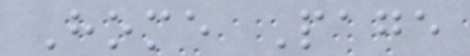Home Page
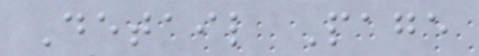Detail Page
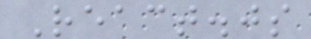React.js
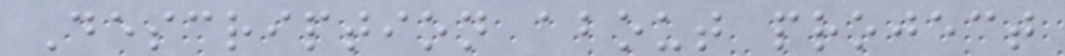Description about project
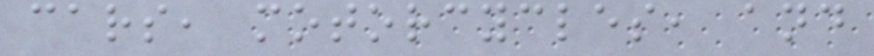cars, motorcycles, and
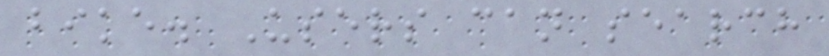bike. Users can search
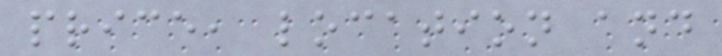price, location and
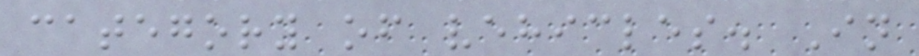category of vehicles. In
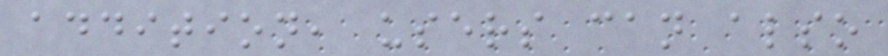addition, users can also
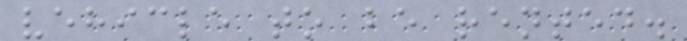vehicle to be rented.
